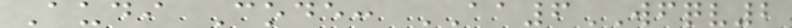Audi Code: AA6WFQV2
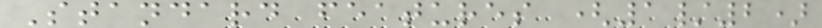Standard features (1/2)
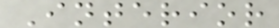Interior
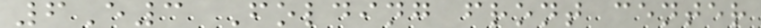6E3 Folding front center
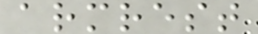armrest
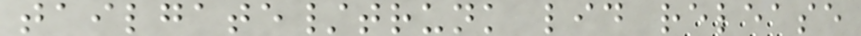tailgate/trunk lid release
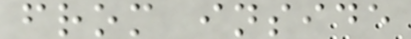from inside
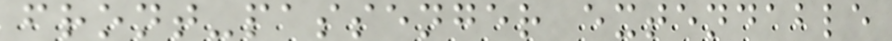front-passenger extendable
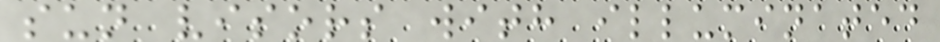sun visors with illuminated
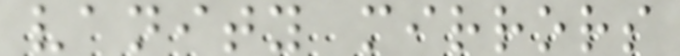vanity mirrors
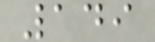149
